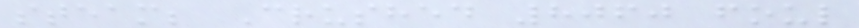steam; Crushed 8060 foul
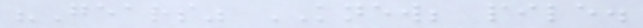"Gears" KNEW; pile.
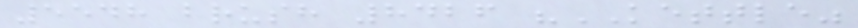5548 brush 8426 "KETTLE"
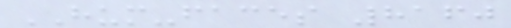HUM-faces 8160
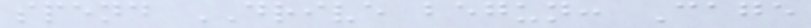spend DRIVE begun: Cage
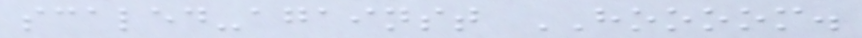scaled-against HOOOOM.
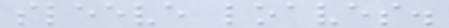sleeve loaves.
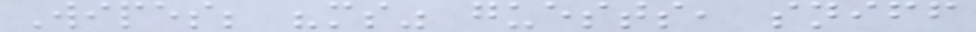Wipes; "ms" guests, sniff
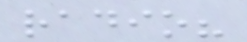radio?
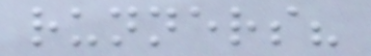runners?
